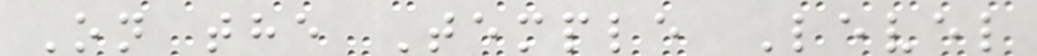On the Temple Level
